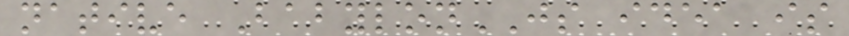native BabylonJS idea is
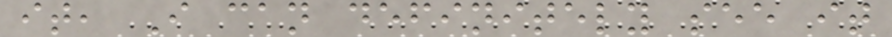it, I can definitely see it
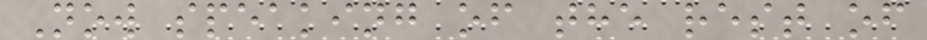Now speaking of the rest of
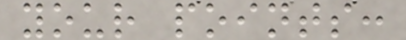your points:
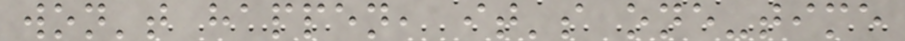won't happen, it's one-time
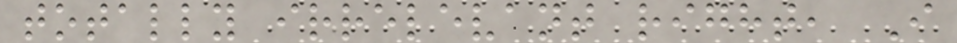totally irrelevant right, I
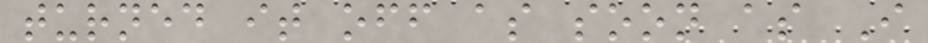turned it off as soon as I
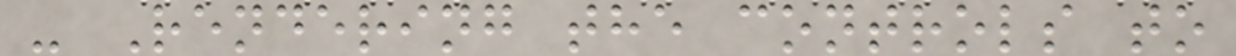- Rendering the controls to
